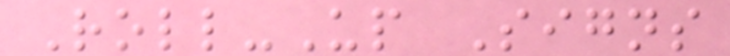Roll-Up Signs
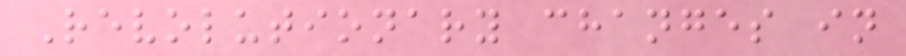Revolutionary changes in
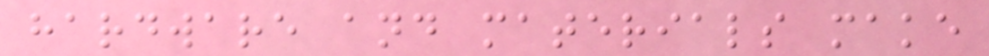hardware and materials make
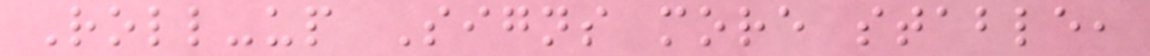Roll-up Signs more stable,
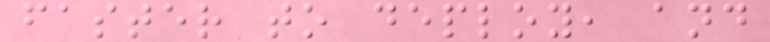faster to deploy, and
